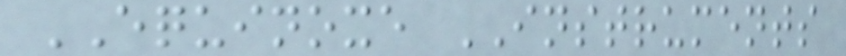EQUINOXE INSTRUMENTS
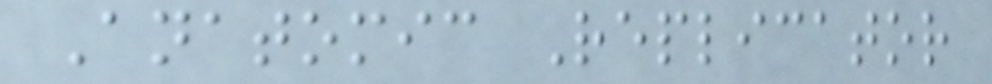Anatomic Replicator
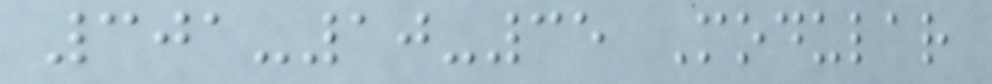301-10-35 Modular
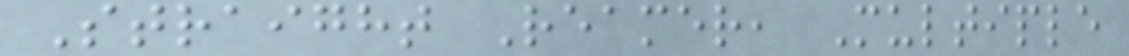Straight Reamer, Multiple
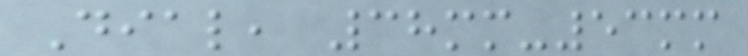Dial, 38mm-53mm
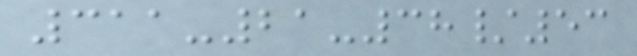311-21-38/53
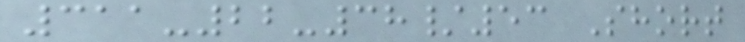311-22-38/53 Short
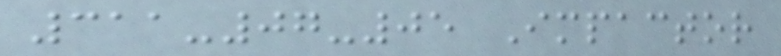311-07-05 Impactor
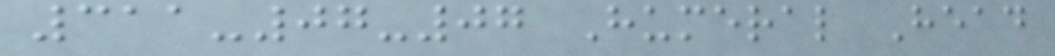311-07-07 Humeral Head
